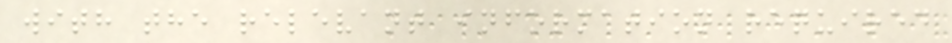with the relevant information required
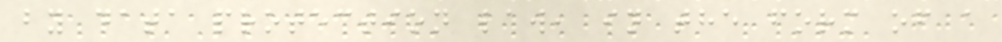by data protection law, in the form of a
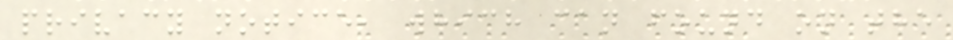privacy notice, which can found on the
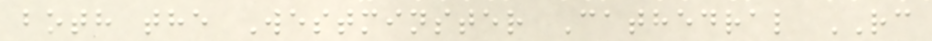both the Westminster Cathedral RC
